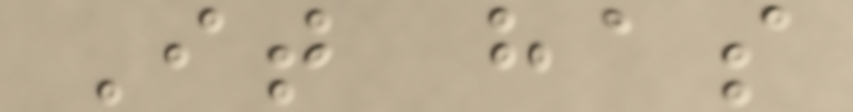It has
